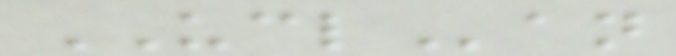UCLan
